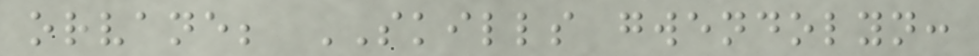orvane; SKILLS gwendolyn:
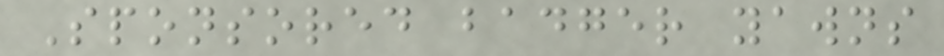Sponsored badger yawns
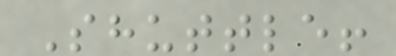Shuttle!
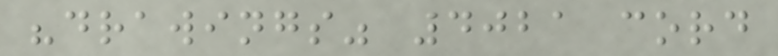"drawings" 4021 cord
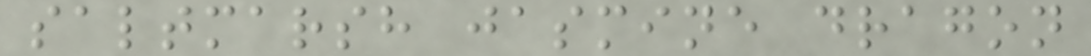saltmarsh jasmine dragon
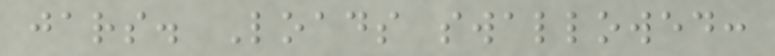jars. Loads swallowed:
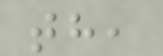th,
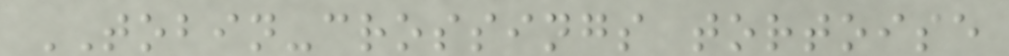TOBIN-crossings tortoise
